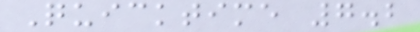Quicktime 7.2
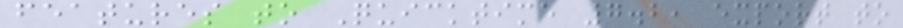features to Quicktime 7.2, export to
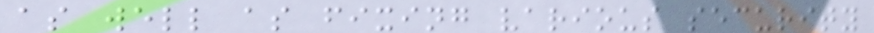as well as fixing various security
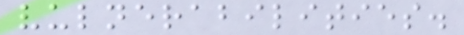vulnerabilities.
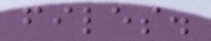files.
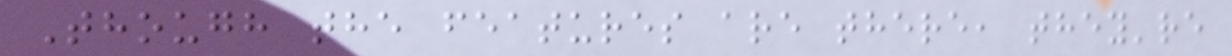Though the features are there, they're
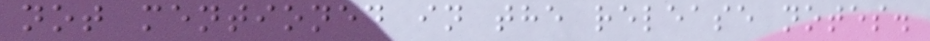not mentioned in the release notes.
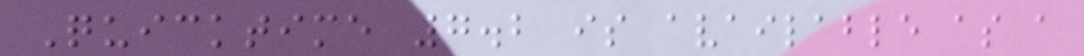Quicktime 7.2 is available as a
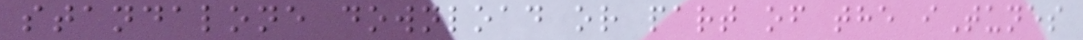standalone download or part of the iTunes
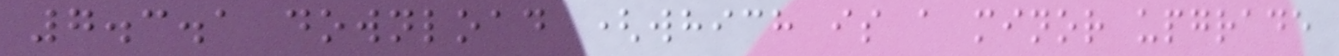7.3.1 download (which is a minor upgrade
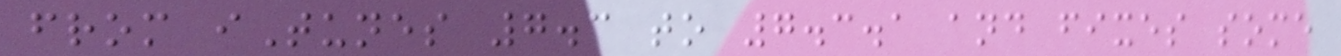from iTunes 7.3 to 7.3.1 and fixes some
